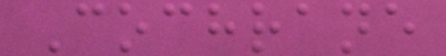Cochrane
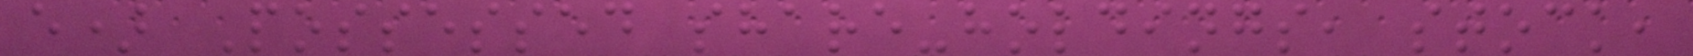e) Possessed share-holdings, stock,
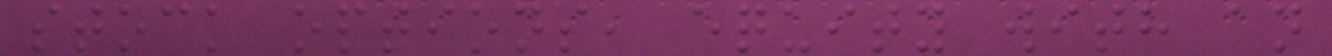stock options, equity with an
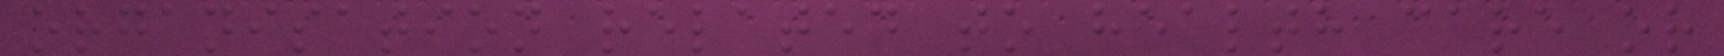organisation related to health care or
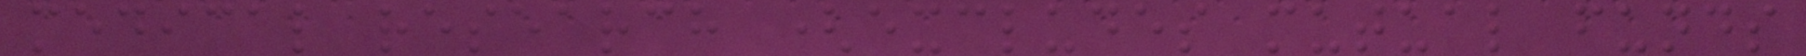medical research (excludes mutual funds
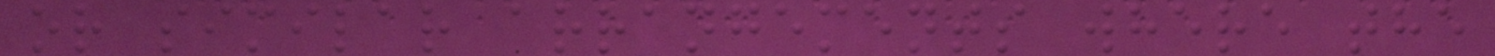or similar arrangements where the
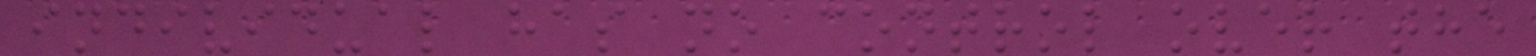individual has no control over the
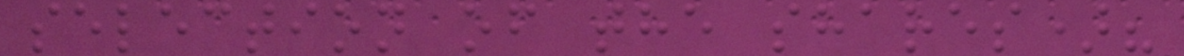selection of the shares)?
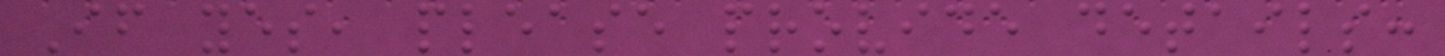If yes, please provide details:
